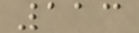113
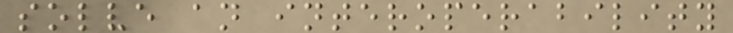solve an interoperability
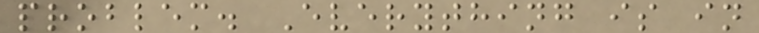problem. Everything is in
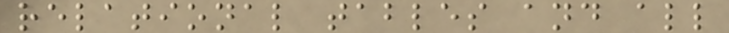relational tables and all
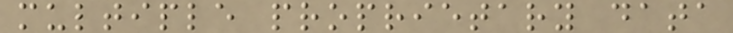multiple proprietary data
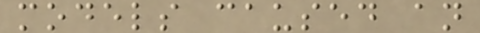models caused an
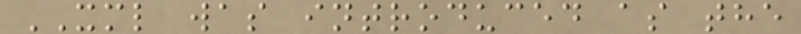XML was introduced as the
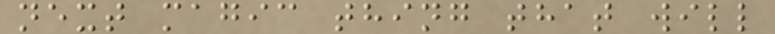next magic thing that will
